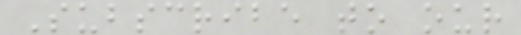Subscribe to our
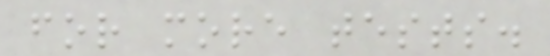for more tests.
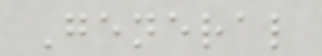General
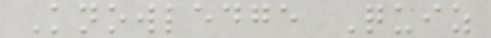Knowledge Quiz
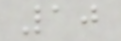10
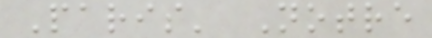Paris' Notre
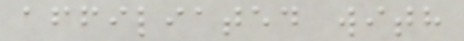affiliated with
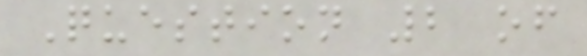Question 2 of
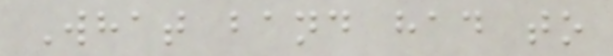What band had to
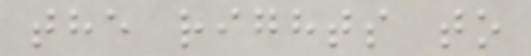the rights to
